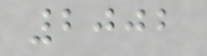2002
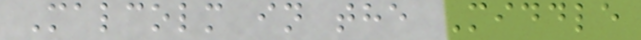Malcolm in the Middle
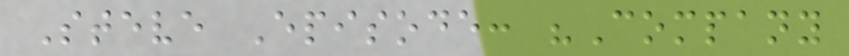Steve Episode: "Company
